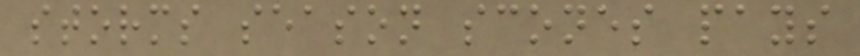storms season scones pays
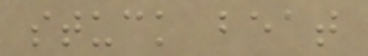stuck beat
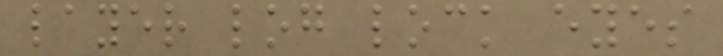layer log lock eyes
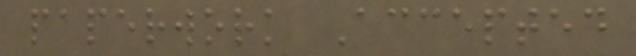paperwork Accepted
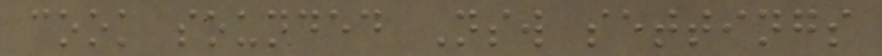cook sounded Nsw settings
